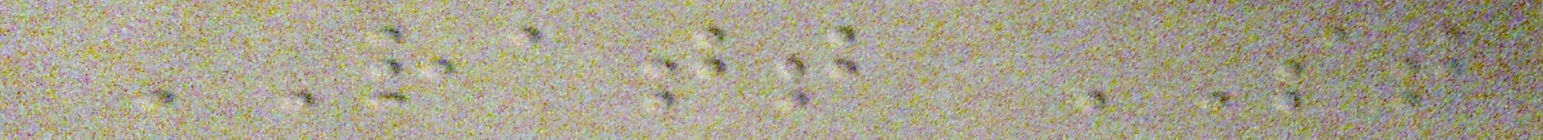RATT ST
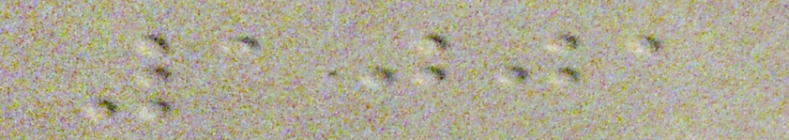1001
